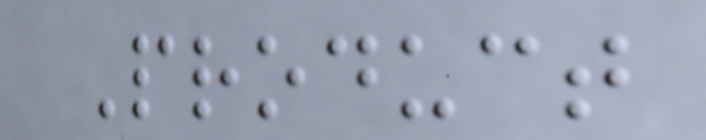Product
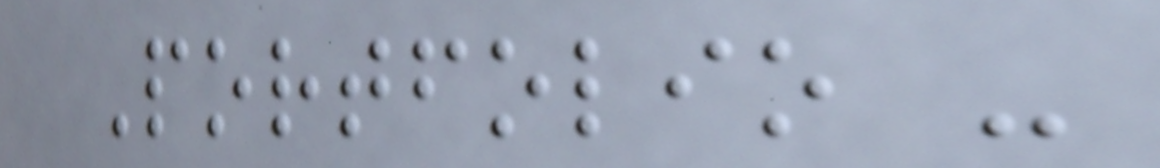Portfolio -
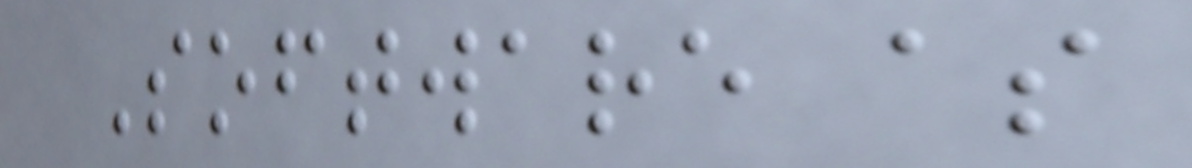Software as
